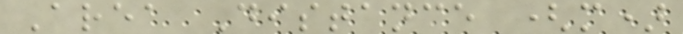Area Distance (m)
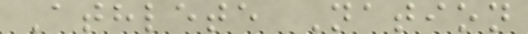Athlete Nation
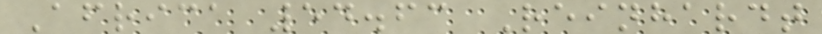Africa 54.63 Reinhardt
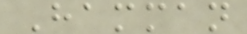Hamman
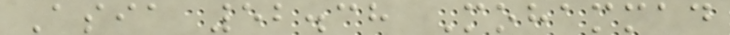Asia 52.38 Mohammad
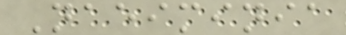Naeiminia
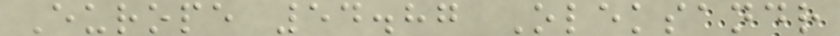Europe 54.87 Oleksandr
